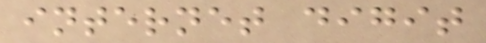internet digit
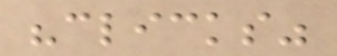"clicks"
